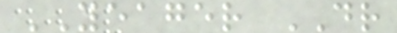YEAGER DR
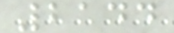2144
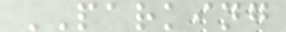PARKING
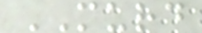MURD
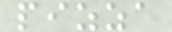pizza
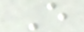E
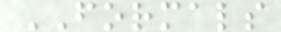FORMALS
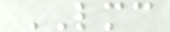LMC
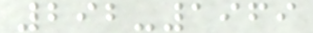292-1969
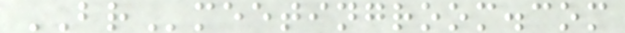BRmeetingroom.com
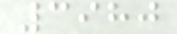3980
